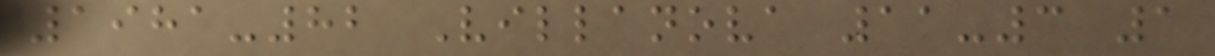1981-82 Villanova 11-3 1
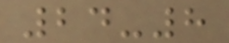24-8
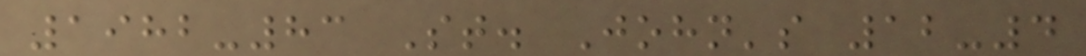1982-83 St. John's 12-4
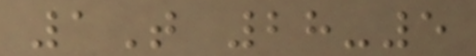1T 28-5
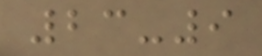23-9
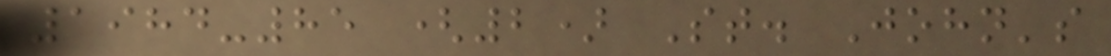1984-85 (2) St. John's
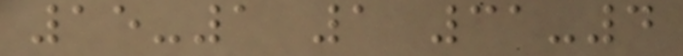15-1 1 31-4
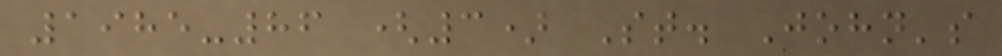1985-86 (3) St. John's
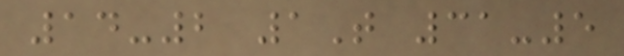14-2 1T 31-5
